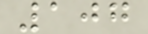107
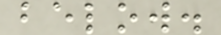below.
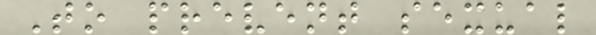To prevent sexual
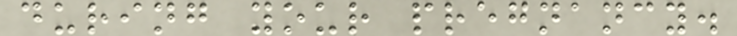during your pregnancy.
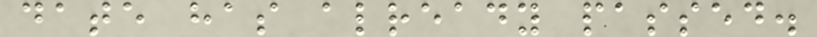date has already passed.
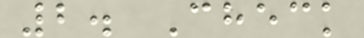2. Check
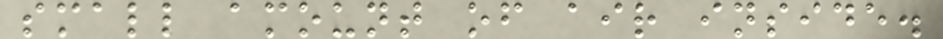small amount of air inside.
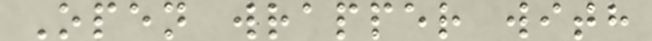Open wrapper with
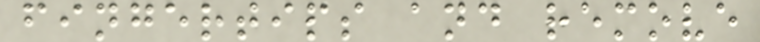fingertips and remove
